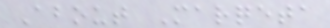About Marqeta
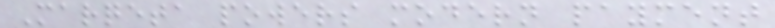Marqeta powers modern payment
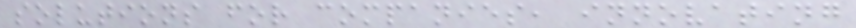solutions for companies, innovating
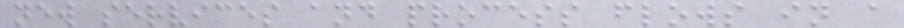new services and process flows in a
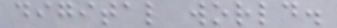digital world.
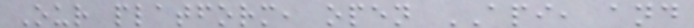Our platform, open API, and
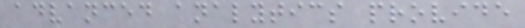advanced analytics provide
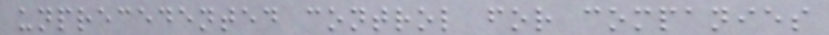unprecedented control for companies
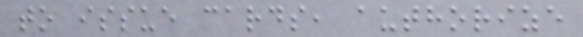to issue cards, authorize
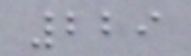229
